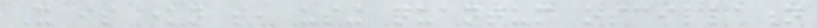It is known that, using quantum oscillation
